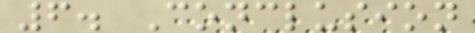6. Conclusion
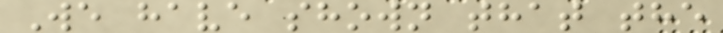We have shown that the
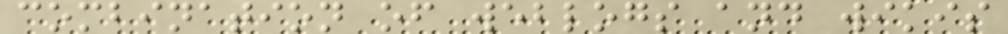combination of weblogs and wikis
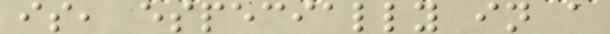is, especially in a
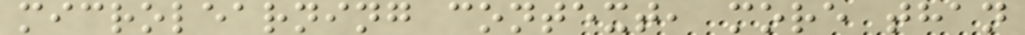microlearning context, more than
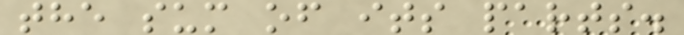the sum of its parts.
